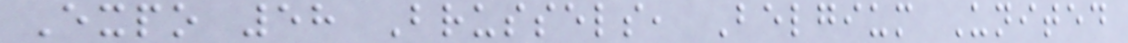Expo 58 Brussels, Belgium United
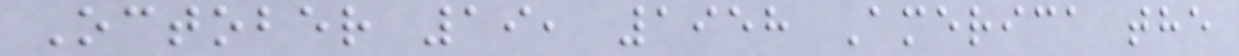October 19, 1958 America the
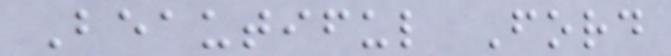Beautiful Ford
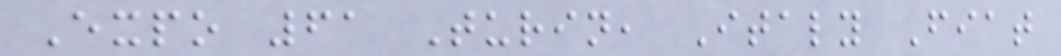Expo 61 Turin, Italy Fiat
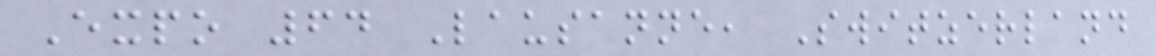Expo 64 Lausanne, Switzerland
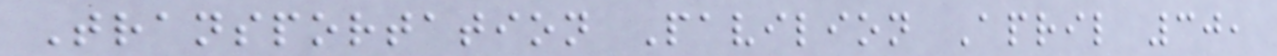Transportation Pavilion April 30,
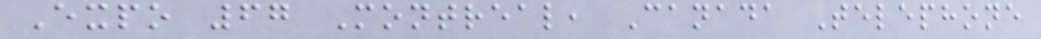Expo 67 Montreal, Canada Telephone
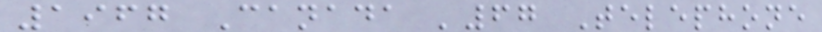1967 Canada '67 Telephone
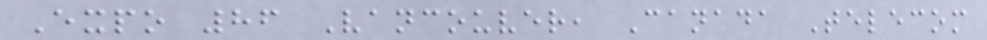Expo 86 Vancouver, Canada Telecom
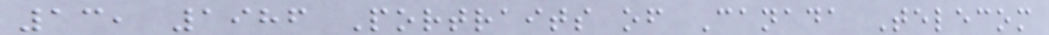13, 1986 Portraits of Canada Telecom
